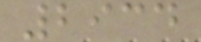2934
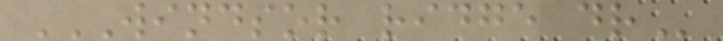WINDSOR RIDGE DR
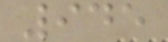945
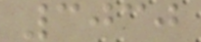3030
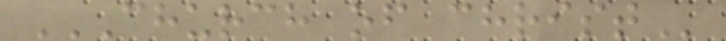CHURCH OF CHRIST
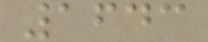1643
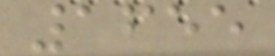1655
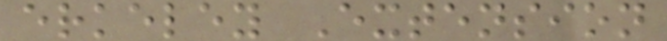erkeley Extension
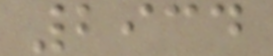2934
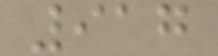917
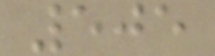505
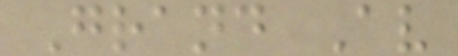Grand Av
